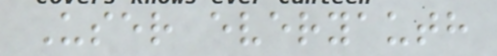User everyauth
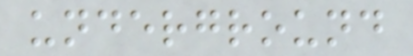underground
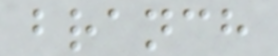branch
